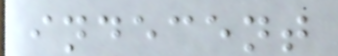indecent
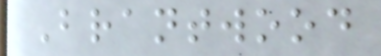Brantwood
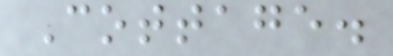Cottage.
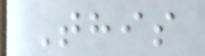This
